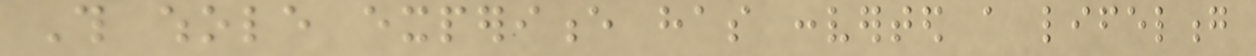This whole experience has converted a lifelong
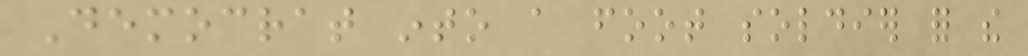Democrat into a foot soldier for the
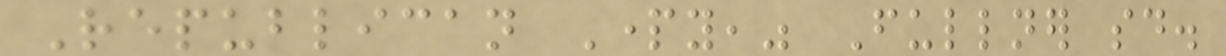Republican Party," Fullner said.
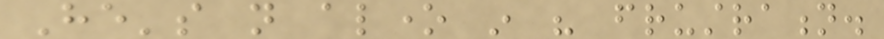He's not alone in his frustration.
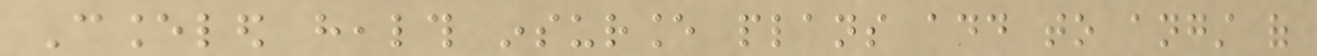Canceled health insurance plans add to angst of
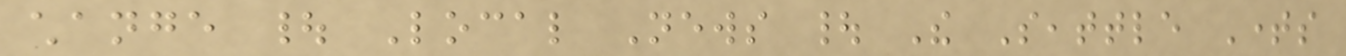change | Local News | The Seattle Times
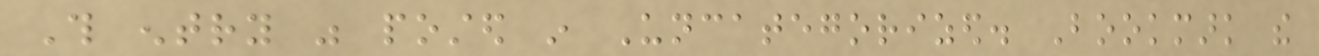This entry was posted in Uncategorized. Bookmark the
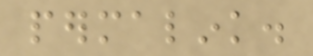permalink.
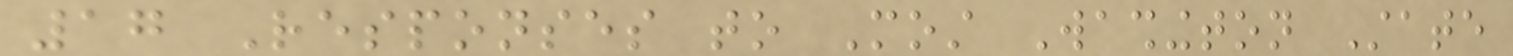17 Responses to Most Washington State
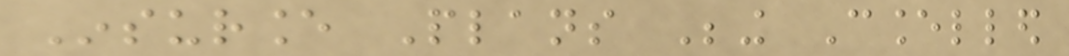Insurance Plans Being Cancelled
